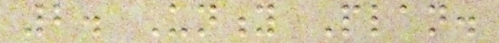2. Unity Plan.
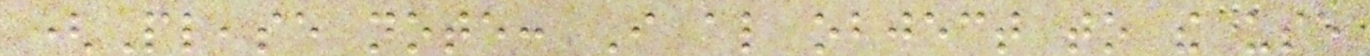(Please note: I also object to the use
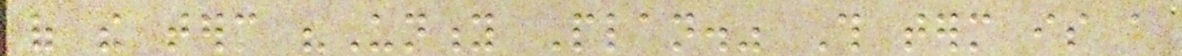of the term "Unity Plan." This term is a
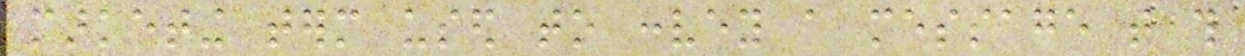marketing term used to convey a message that this
